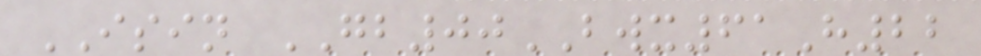ISIN GB00BWX61H22
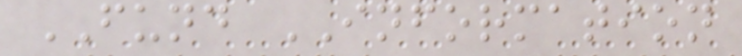FUND INFORMATION
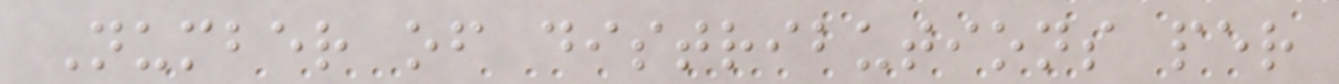Number of distributions per
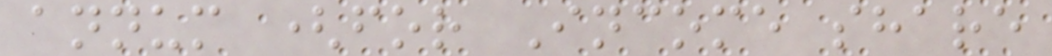annum (for Income share
